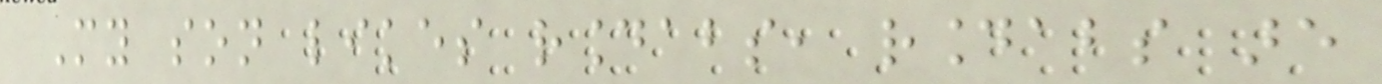My son likes roundabouts, roundabouts are
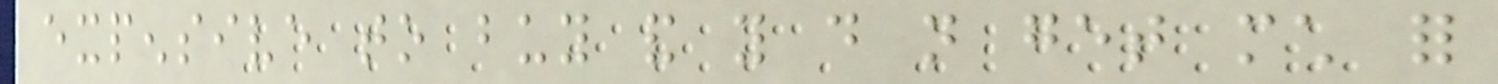expensive to buy and you do not get much for
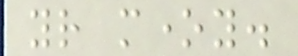your money.
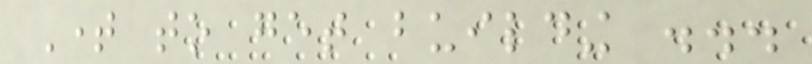Time to get building ...
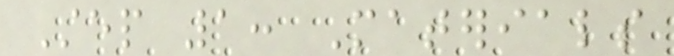Step 1: Materials
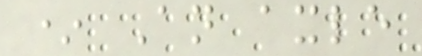* An axle
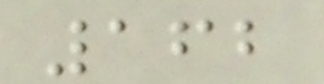162
